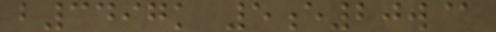b3497k 5e20w@
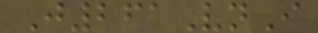J261VnI
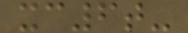xc6t-
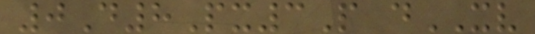0D8Px3P dXV
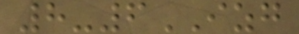8-6IZG
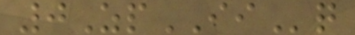0ZpIIq
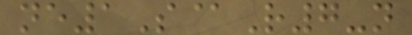ne1S@R7-n
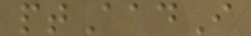ptAadI
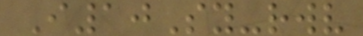I10Sy-rwv
